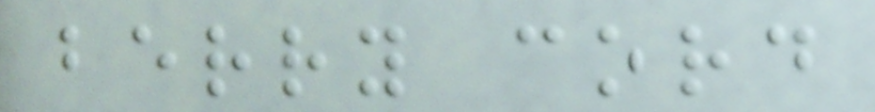berry cord
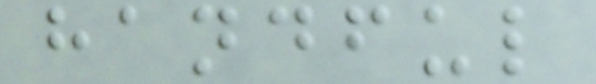handful
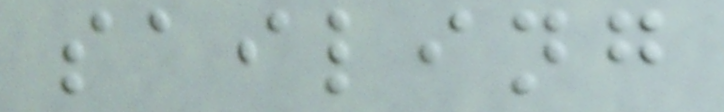sailing
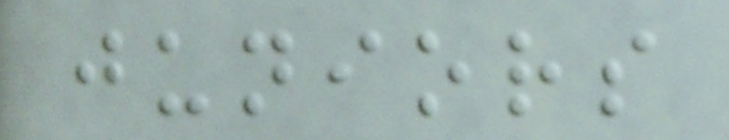juniors
